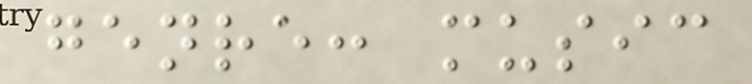genre: music
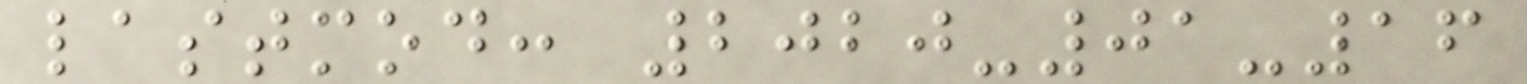lastmod: 2020-01-16
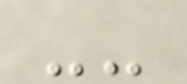--
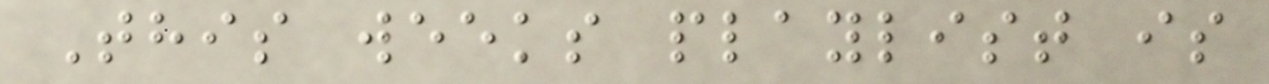This weeks playlist is
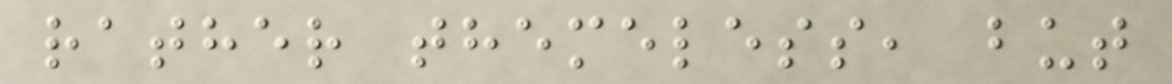rather themeless, but
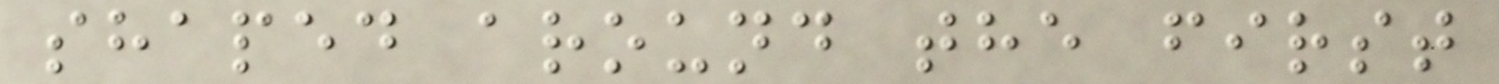shaped around the first
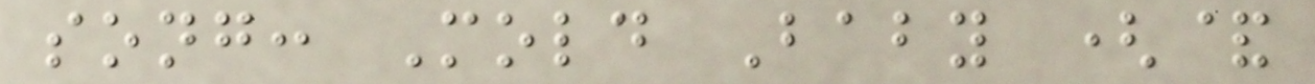song: Mold Baby (&
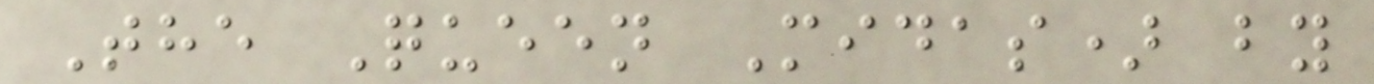The Queen Midas) by
